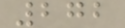272
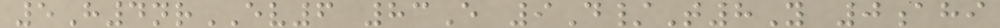5H4nrEV6 83E 9D/T8Y 0ahi
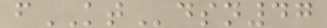fKTdsn47
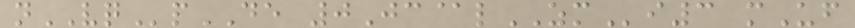nVQpDE 0Jc@lZMi3 mUf
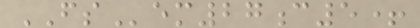FSem27c5+
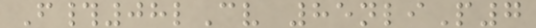F#08lCv 85nliP7
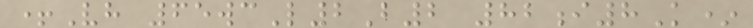+Vh 65wcL2B2 82i8K*
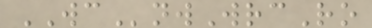WCnwWrcRo
